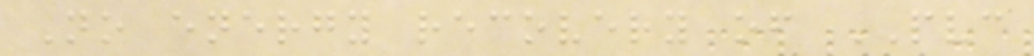No energy recovery of PVC
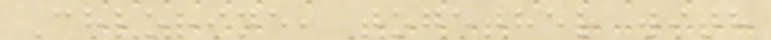Chlorine, together with
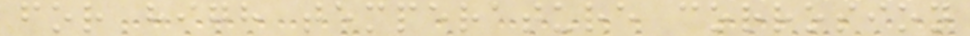for high temperature corrosion
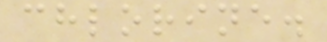chlorine.
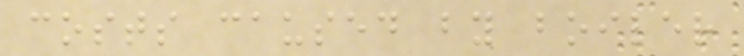costs caused by boiler
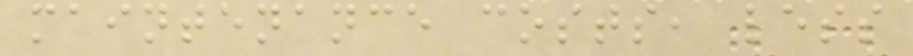maintenance costs, less
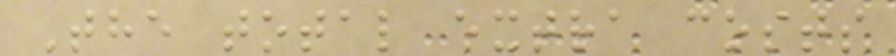The total extra costs
